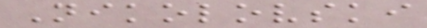Nikolovski
